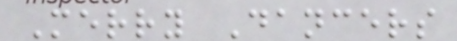Merry Dancers
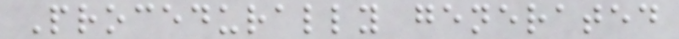Procedurally generated
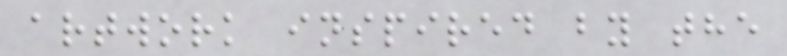artwork inspired by the
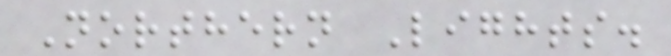Northern Lights.
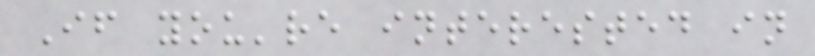If you're interested in
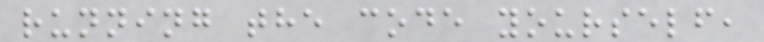running the code yourself,
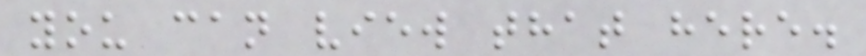you can view that here.
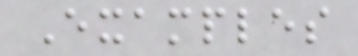Examples
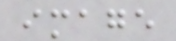image
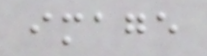image
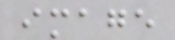image
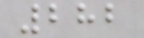282
